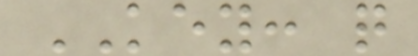KEY: q
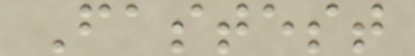Fastest
